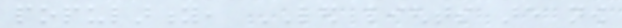popularity, LED lights are now
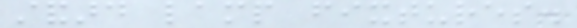standard lamp fixtures.
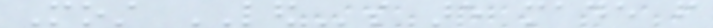Most LEDs are made from
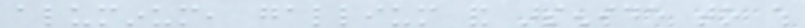aluminum, gallium and arsenide to which
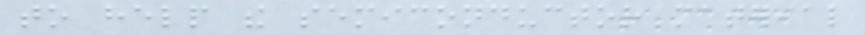to help the semiconductor material
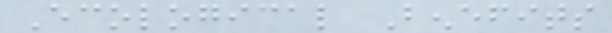Ecological Benefits
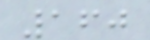160
